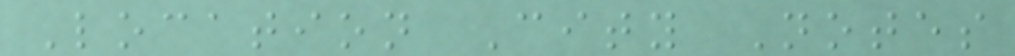Location City Notes
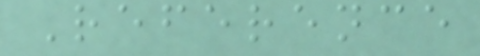Reference
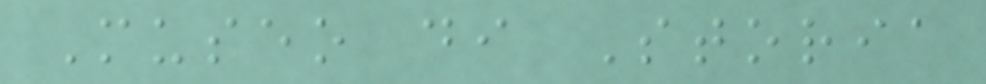Museo di Storia
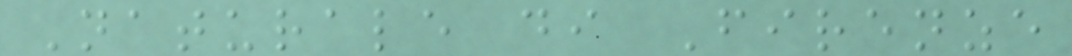Naturale di Firenze
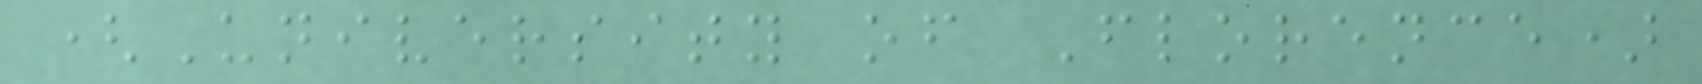(University of Florence)
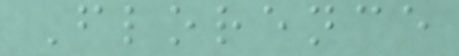Florence
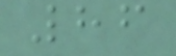86
